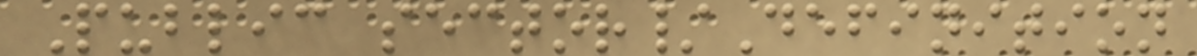Public sector/Definition
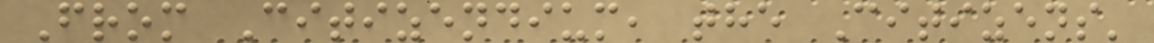From Citizendium, the Citizens'
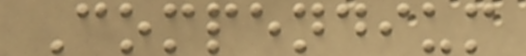Compendium
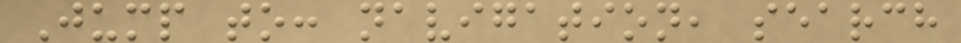Jump to: navigation, search
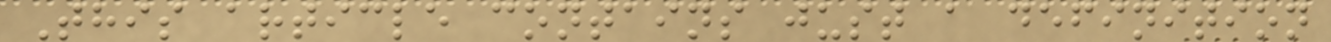This article contains just a definition
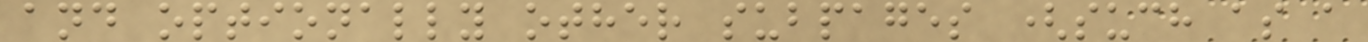and optionally other subpages (such as a
